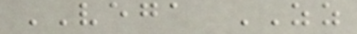VEGA ZZ
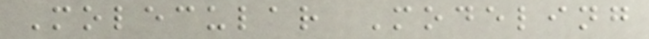Molecular Modeling
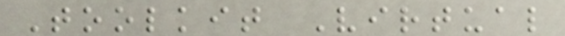Toolkit Virtual
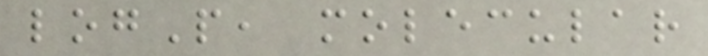logP, molecular
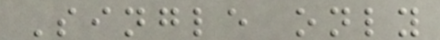Single only
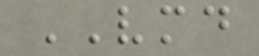VMD
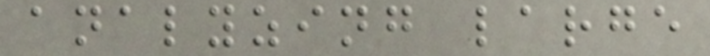analyzing large
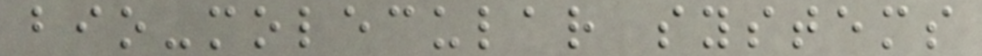bio-molecular systems
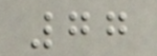77
